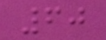60
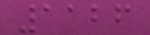1126
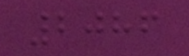2086
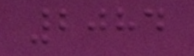2084
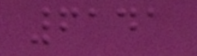6141
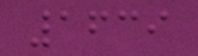1639
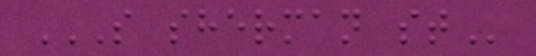S SHERMAN ST
